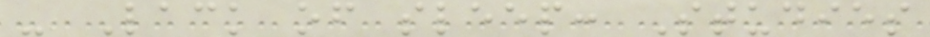- Lack of sleep: Studies
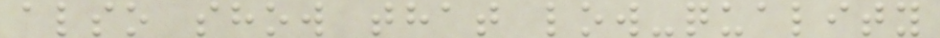also show that low-quality
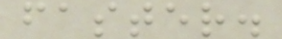faster.
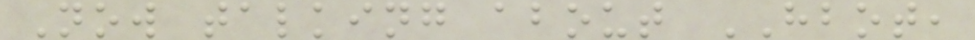Now talking about HBOT,
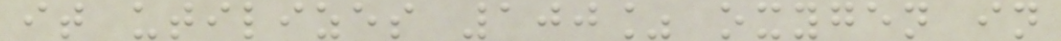it utilizes 100% oxygen in
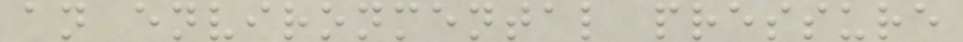an environmental pressure
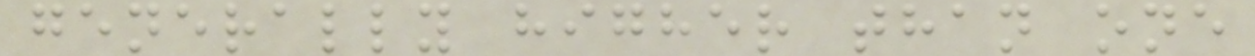generally higher than one
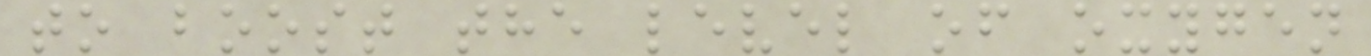to boost the level of oxygen
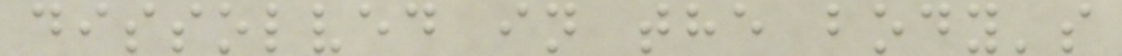dissolved in the body's
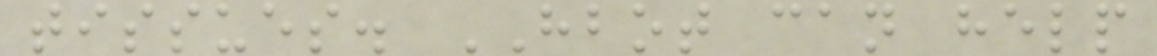tissues. HBOT can help
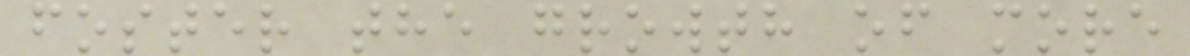foster the growth of more
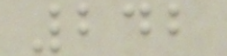242
